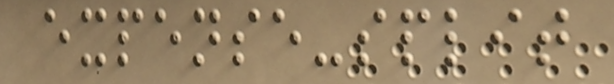expense-split
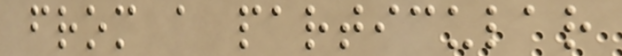from a particular
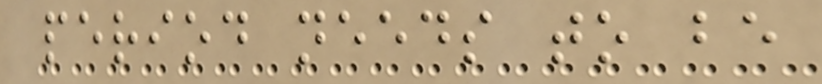period needs to be
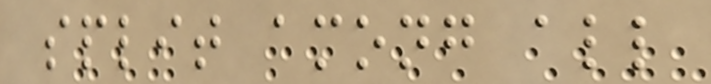split among all
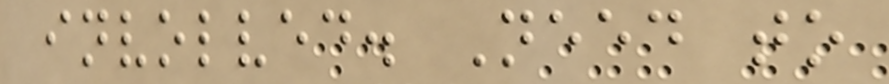involved. Need to
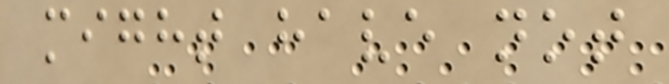might have not
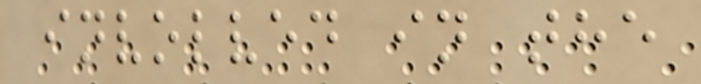involved in the
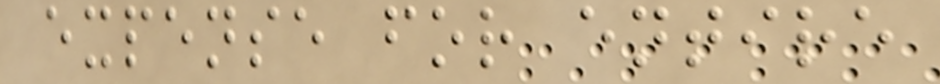expense for entire
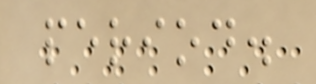period.
